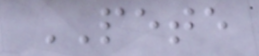PETE
